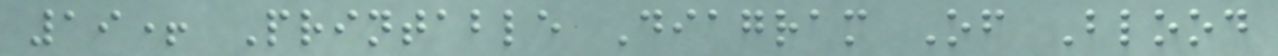19+ Printable Diagram Of Blood
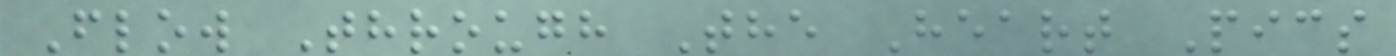Flow Through The Heart Pics
